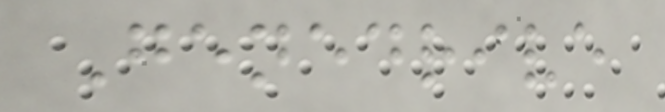Genedrive
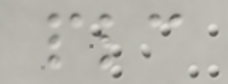plc
